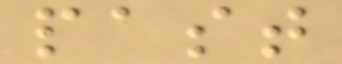past
